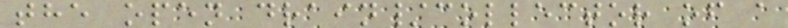the open drain/collector of a
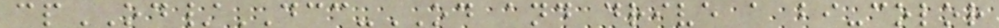cpOD/DCC-OD and drive a bi-color
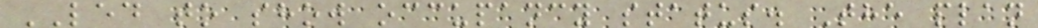LED to show occupancy status. The plan
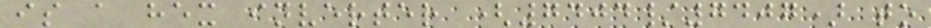is a hex inverter (7404/7407) to
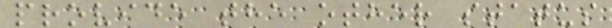provide the other status
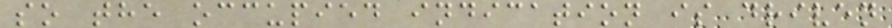so the occupied indication is driven
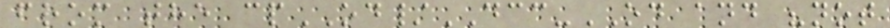from the cpOD/DCC-OD and "not
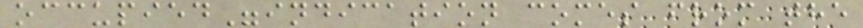occupied"indication comes from the
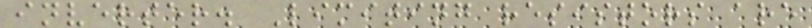inverter. Limiting resistors are
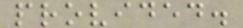provided.
